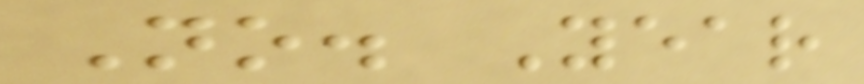No. Year
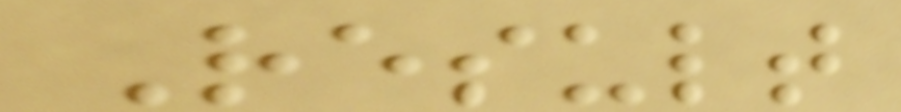Result
